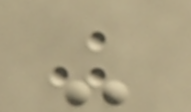-
